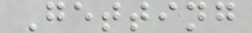Getting
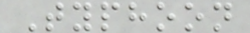Typhoon
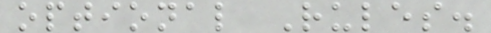optional Rules.
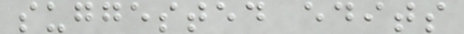suggested edits
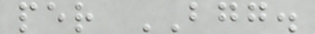per BGG.
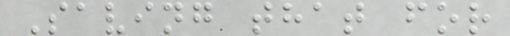Saving that for
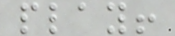play!
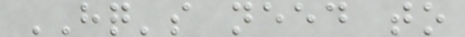HQ's need to
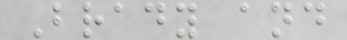Brady and
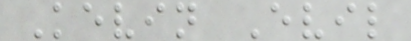Kevin Evil
